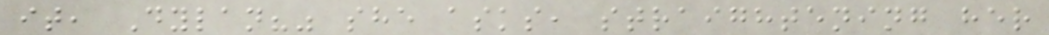it, Dylan?" she asks, straightening her
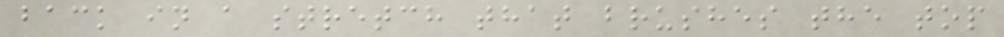back in a stretch that brushes the top
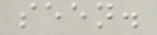seen.
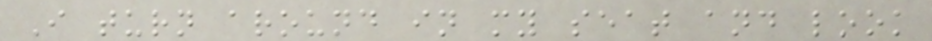I turn around in my seat and look
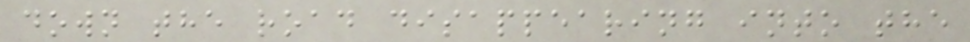down the road disappearing into the
